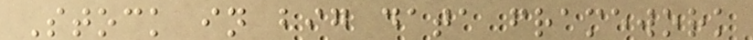Stock in big data framework
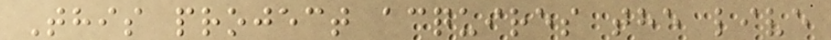This project acquires the live
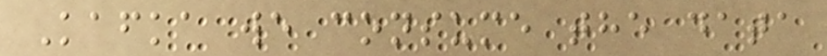Kafka we consume the data
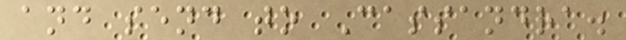and send to Cassandra.
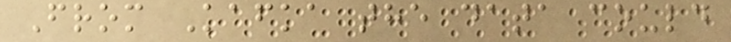From Kafka the data could
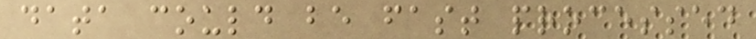data could be fast processed
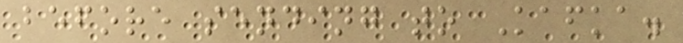before sending to Kafka.
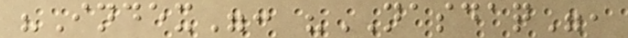"Index": "NASDAQ",
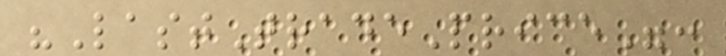"LastTradePrice":
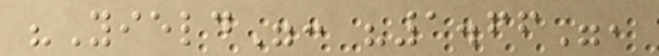"Yield": "1.66",
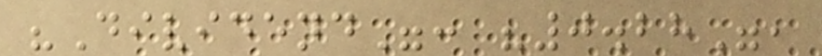"Dividend": "0.28",
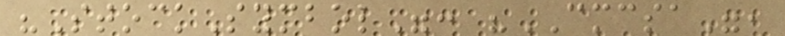"StockSymbol": "CMCSA",
